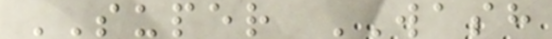SUPER WASH
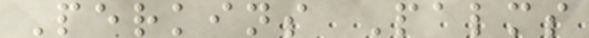Perkins Palms
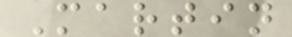Martin
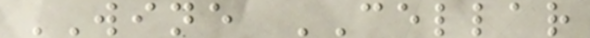WINE CELLAR
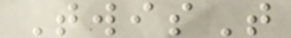TwisT
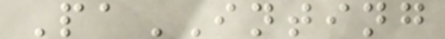PaINTING
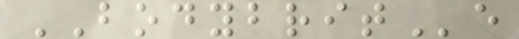BODYBRITe
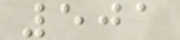501
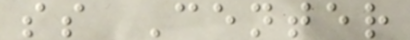ss Center
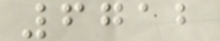6712
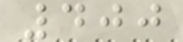400
